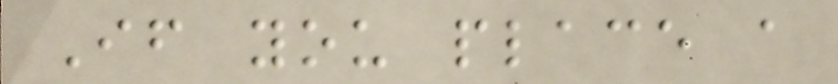If you place a
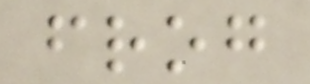frog
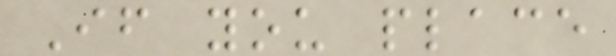If you place
